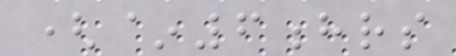(~6hrs
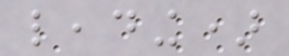leading)
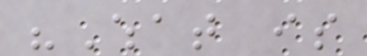"What is
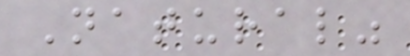Natural"
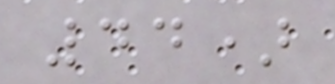44)
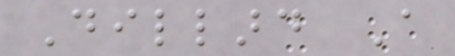Dillard A
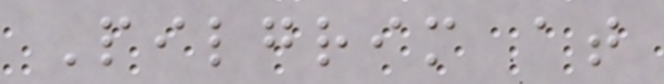Pilgrim at
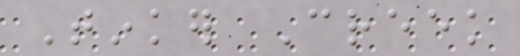Tinker Creek
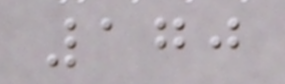170
